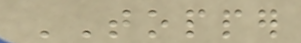TOPPER
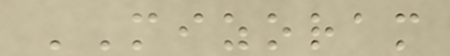MIZORAM
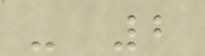- 2
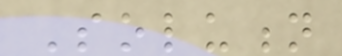Solution
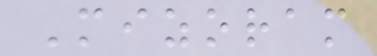Mizoram
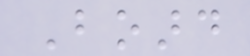Board
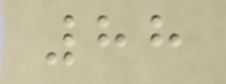88
